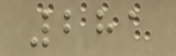281
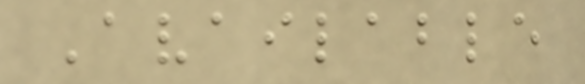Available
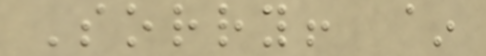Sorry! ~
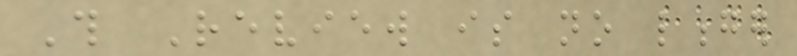This Review is no longer
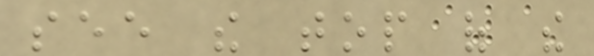see the top of the
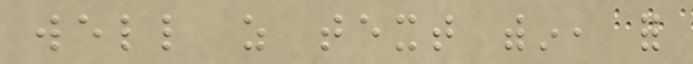well as text within, for
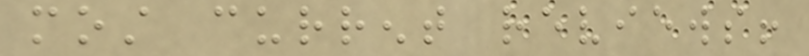most current reviews!
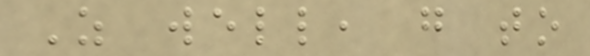As well, go to
